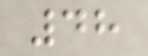48
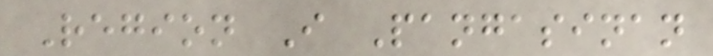Region I Pangasinan
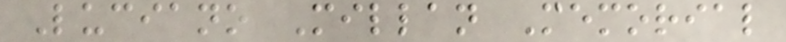Luciano Millan Memorial
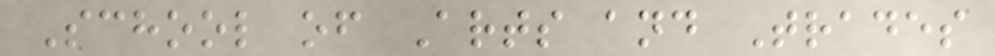School of Arts and Trades
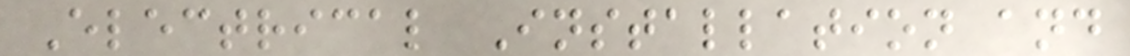Electrical Installation and
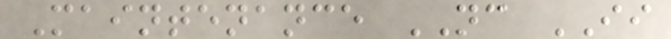Maintenance NC II
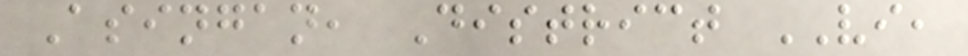Asingan, District VI,
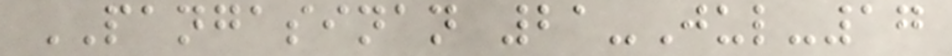PANGASINAN 21-Jul-17
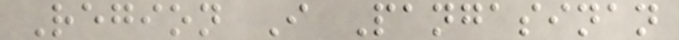Region I Pangasinan
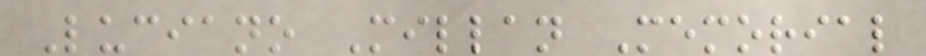Luciano Millan Memorial
